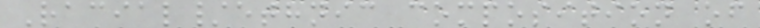Racial/ethnic composition of
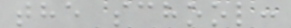the school:
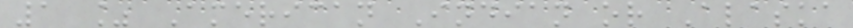1 % American Indian or Alaska
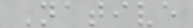Native
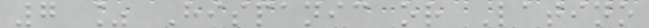7 % Hispanic or Latino
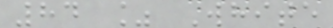84 % White
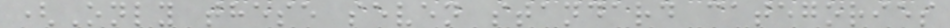(Only these seven standard categories
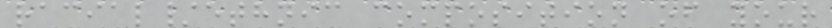racial/ethnic composition of your
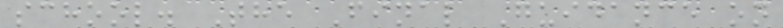school. The Final Guidance on
